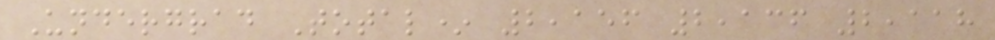Undergrad Total* 2,156 2,136 2,118
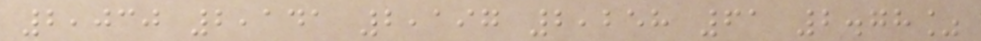2,030 2,141 2,197 2,258 61 2.78%
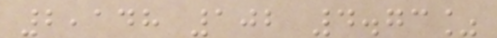2,148 102 4.73%
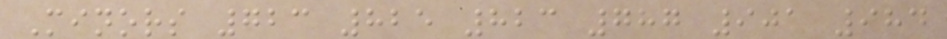Minors 723 825 823 787 901 984
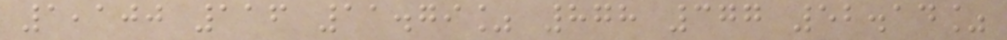1,100 116 11.79% 878 377 52.14%
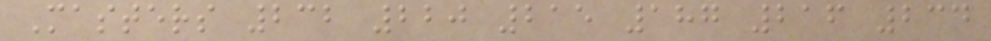Masters 232 220 215 187 216 234
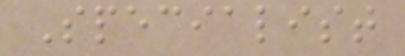Specialist
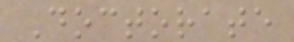Doctorate
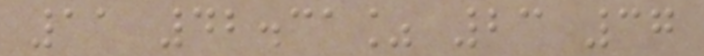11 42.31% 23 37
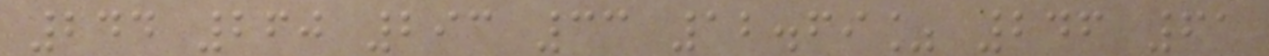244 260 293 33 12.69% 246 61
